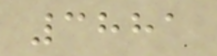3881
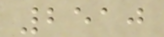2510
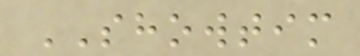SHOWTIM
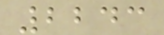2243
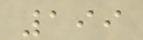199
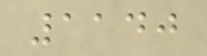1140
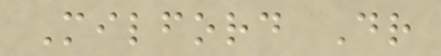Milford Dr
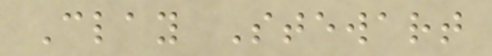Clay Stewart
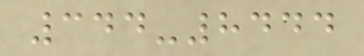344-8444
